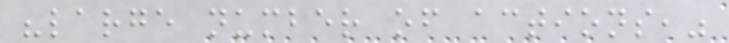"large number of actions,"
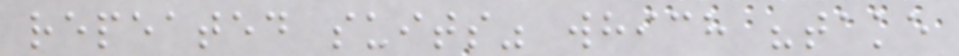repeated suits" which "take
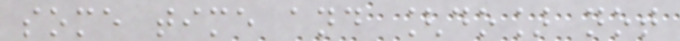some time and [do] not
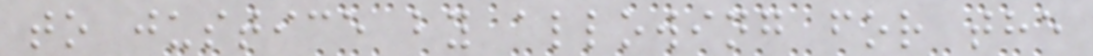to justice by allowing for the
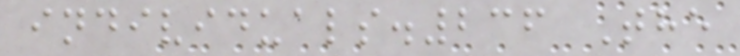individuals.236 The
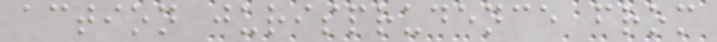action jurisprudence from
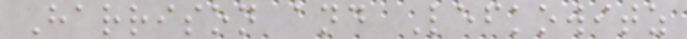Harrison and Lefkowitz
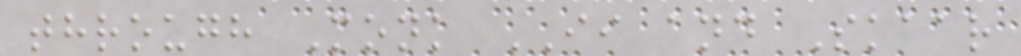through Monk II and Skaar
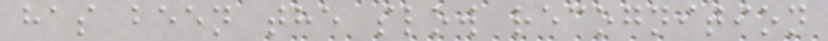has been the slow recognition
